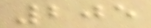205
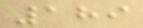189
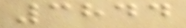3844
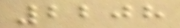2208
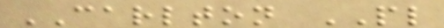CARLTON PL
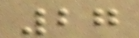27
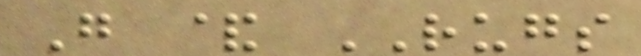G & RUGS
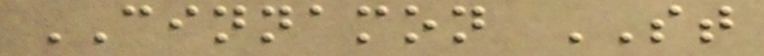CINNAMON ST
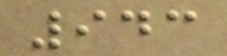943
